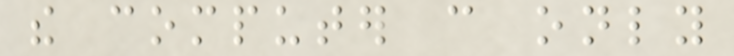the computer can only
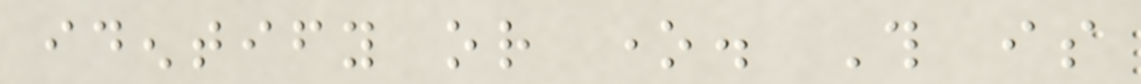identify or one. This is
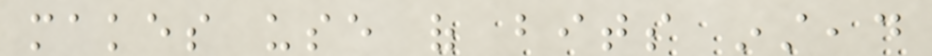makes use of bits instead
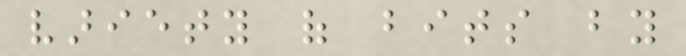variety of bits by
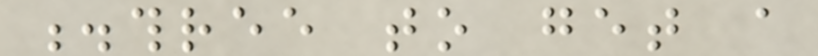.three to get a
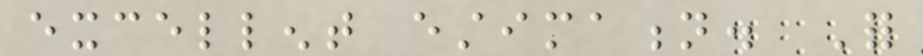excellent estimation. For
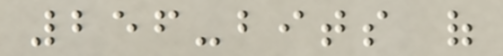256-bits of
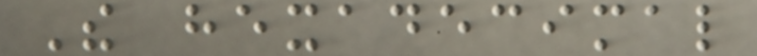The hexadecimal
